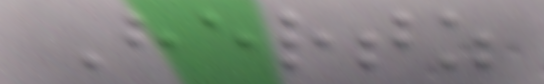Hertz
